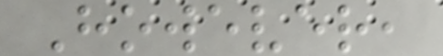However,
